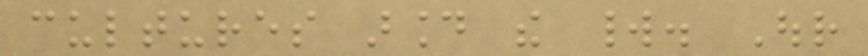cultures around the world. Our
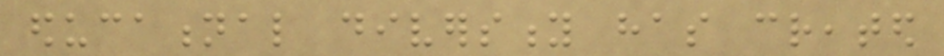educational diversity has created
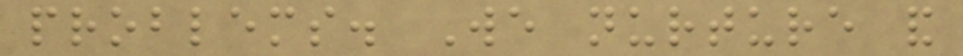problems. We nurture and
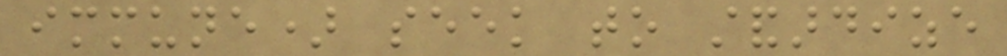immune) seek to standardize
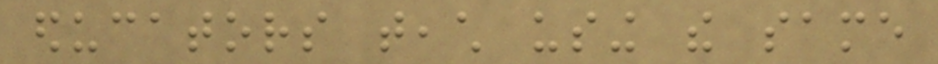educators teach using the same
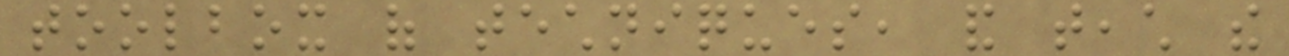toolbox of techniques, and teach the
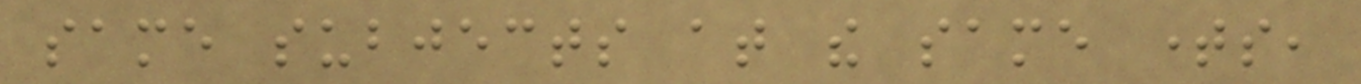same subjects at the same times,
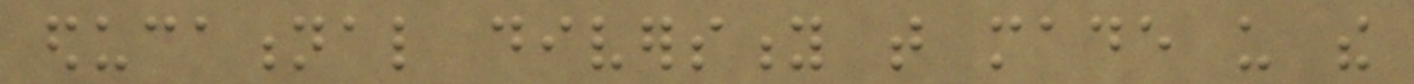educational diversity that made us the
